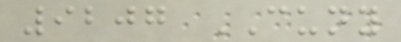9207 CUNY
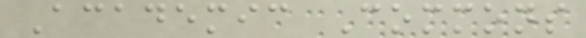Academic Commons
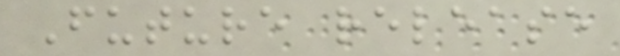Future release
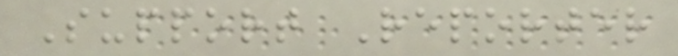Support Reporter
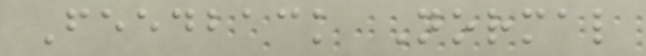Feedback Normal
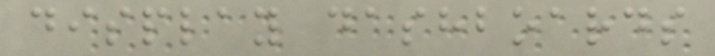display dashboards
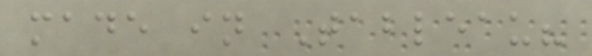made in Tableau?
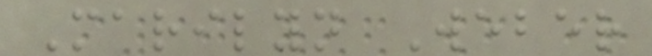Marilyn Weber
